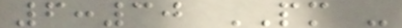6:30 PM -
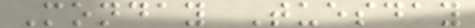Monday Tuesday
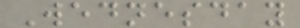Wednesday
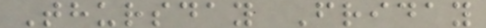Thursday Friday
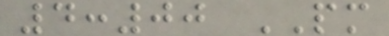4:00 PM
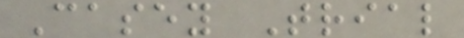Casey Trial
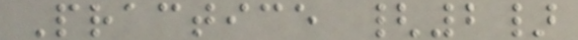Practice {2}
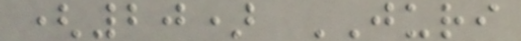(20) JURI
